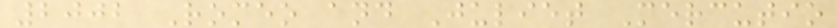2002 Romeo and Juliet Mercutio
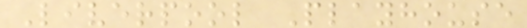Liverpool Playhouse
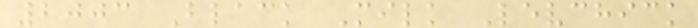2003 Black Milk Levchick
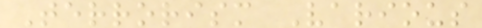Terrorism Various
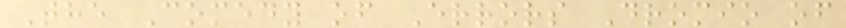The Comedy of Errors Dromio of
